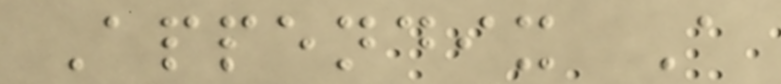Appendix A
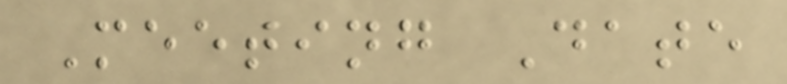Meeting Date
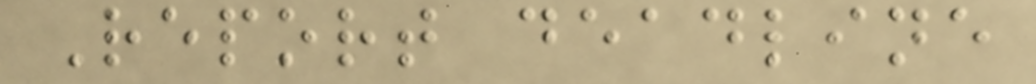Report deadline
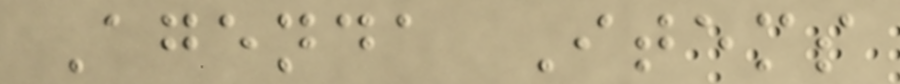Agenda Items
